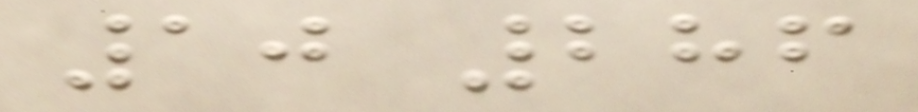10 286
